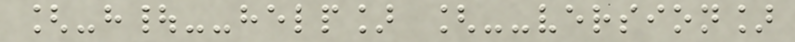[-h|--help] [--version]
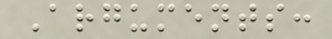Arguments:
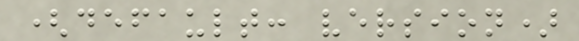(default: version)
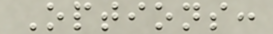Options:
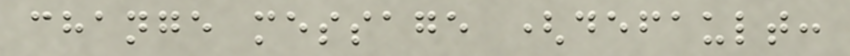change message (default:
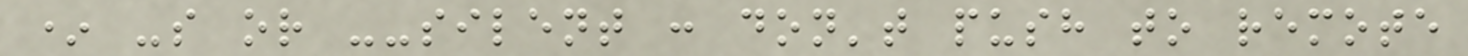* -s or --silent : don't push to remote
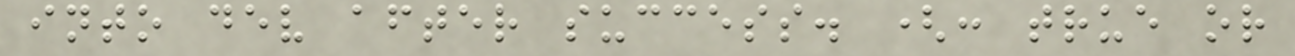into dev after success. (: true or
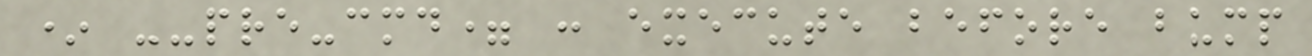* --pre-cmd= : execute before bump
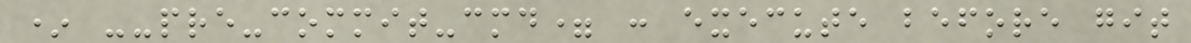* --pre-commit-cmd= : execute before git
